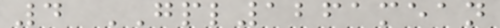4 GPL1261mean
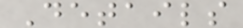Details
